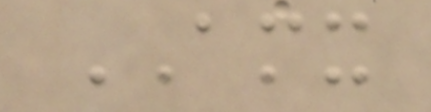AMX
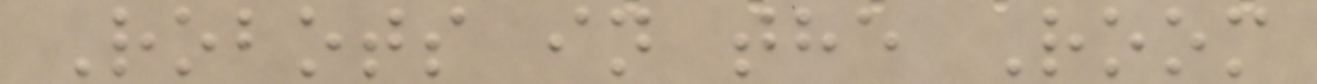Robots in the Room
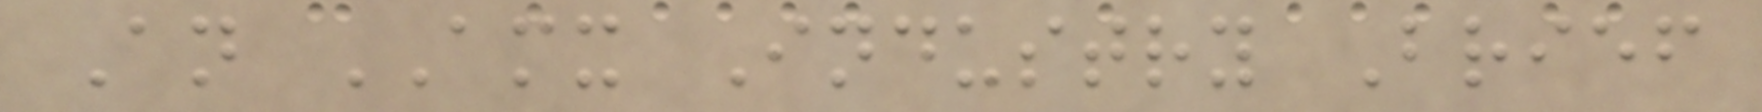An AMX Industry Brief
